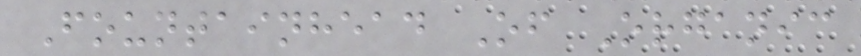Fountainhead Of Organic
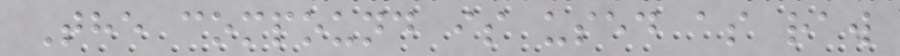The compound is used as raw
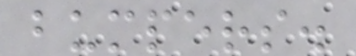bumpers.
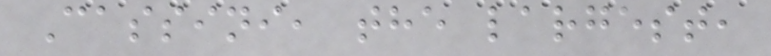Cassini, the largest,
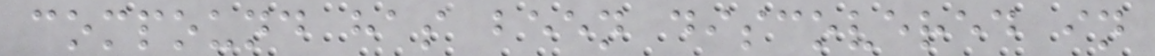compound has been discovered in
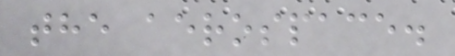the aerospace.
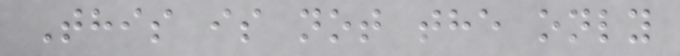This is not the only
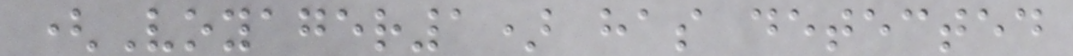(Voyager1) has detected
